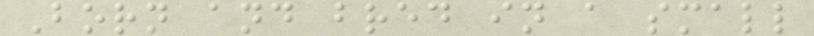Born and bred in a small
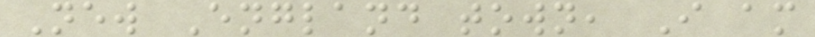New England town, I am
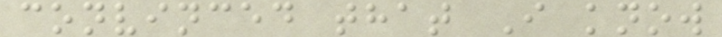convinced that I know
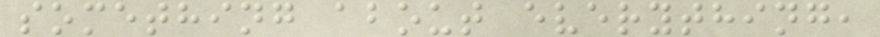something about everything,
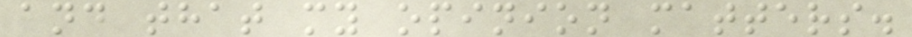and that my opinion matters.
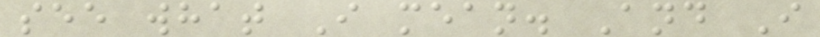see what I mean. And I
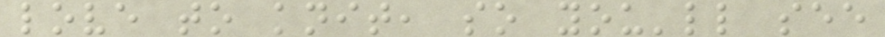love to knit, so you'll see
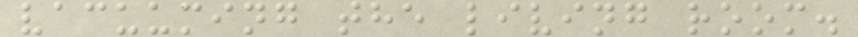vacuuming the living room.
